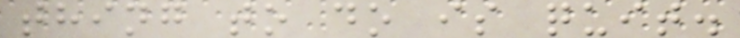thing to do is quit.
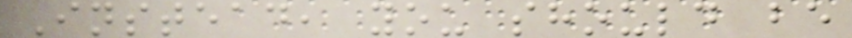Instead, you should be
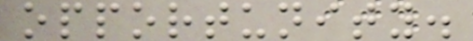opportunity.
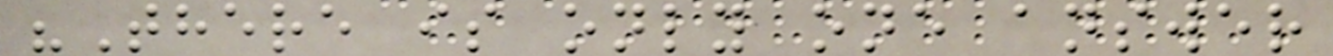"There is only one answer
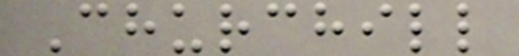Churchill
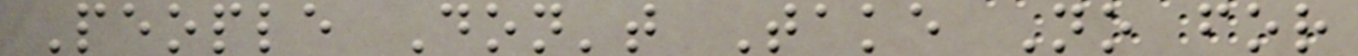People Don't Take No for
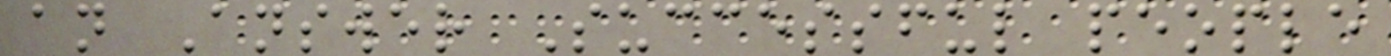an Answer Successful people
